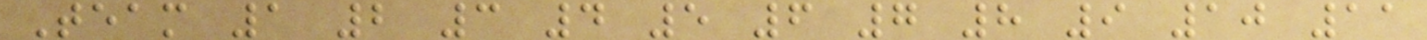Team 1 2 3 4 5 6 7 8 9 10 11
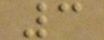3
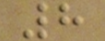8
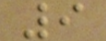9
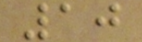10
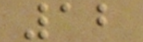12
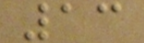13
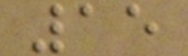15
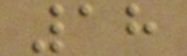18
